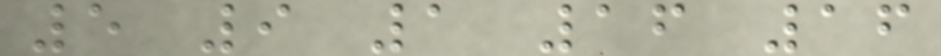5 9 1 16 16
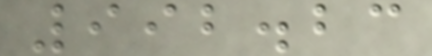992.23
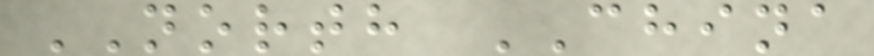NORTH CHINA
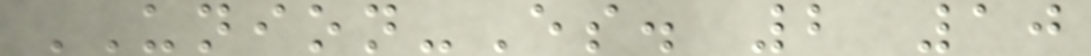UNION-Es. 2 10
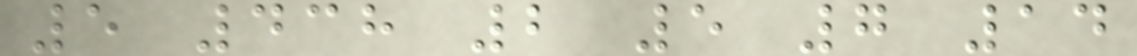5 438 2 5 7 14
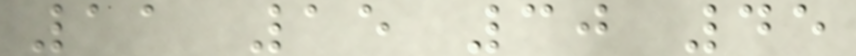11 15 30 45
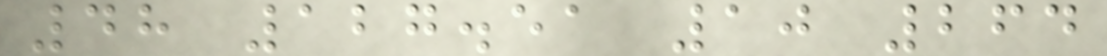48 127.51 10 264
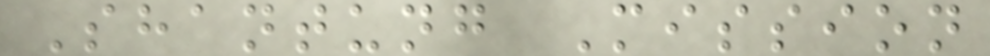Shantung Mission
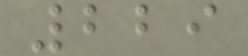229
